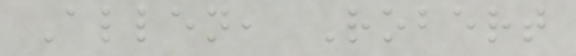Allen, Robert
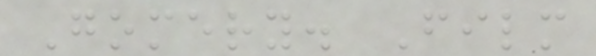Gomery. Film
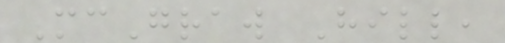McGraw Hill,
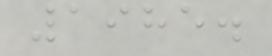1985.
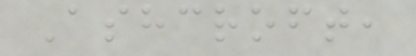Ashcroft,
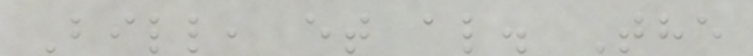Bill, et al. The
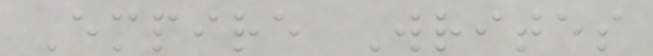Empire Writes
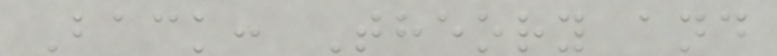Back: Theory and
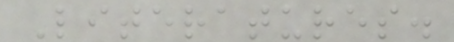Literatures.
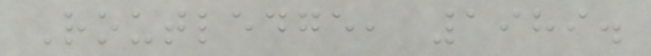Routledge, 1989.
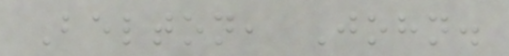Belton, John.
